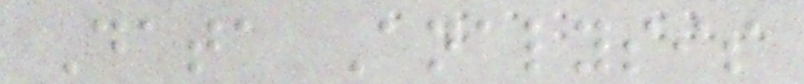Data Analysis
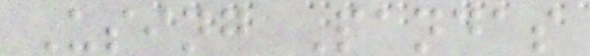Using Pandas
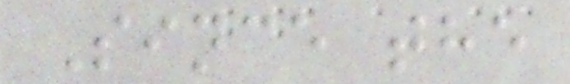Since the
